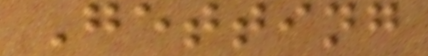Getting
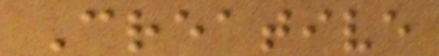Creative
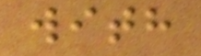with
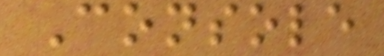Console
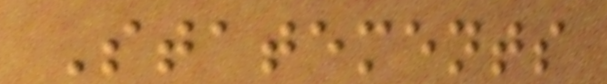Statements
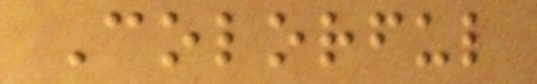Colorful
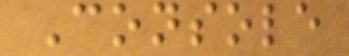Console
